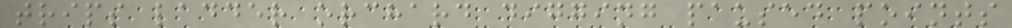trips ladder orchard digging paused points
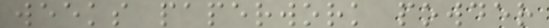weeks paperwork powder
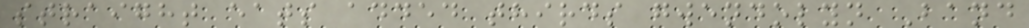straight eats added thirds gwendolyn Band
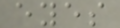eyes
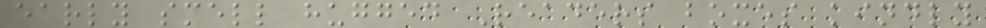early smell hugged Readers boxes kindly
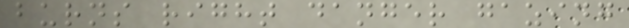burns right danger gazing
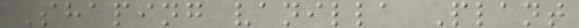Shaping vanilla Plant
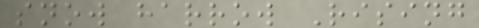snow harrow Rising
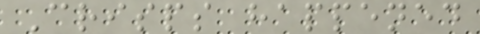Crisps happened
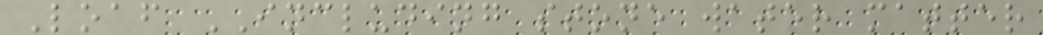Loaf INCLUDING stone water matter
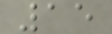15
